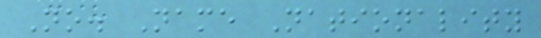No. Name Nationality
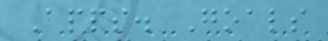Apps. Goals
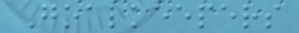Goalkeepers
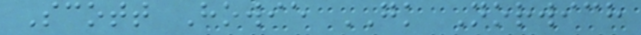Scott Howie GK Norwich
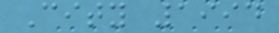City 1994
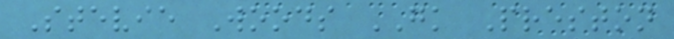Stevie Woods GK Preston
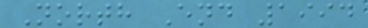North End 1994
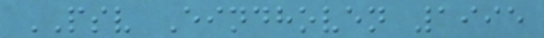PSV Eindhoven 1995
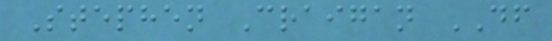Stephen Craigan DF
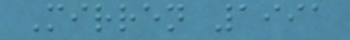Mirren 1991
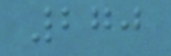270
